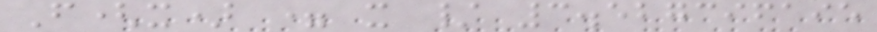F(x) = x / 3.527396195
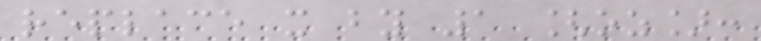replace x by 1 [oz]:
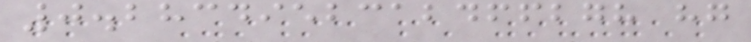0.2834952312466278 hg
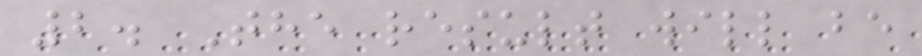2. The result will be
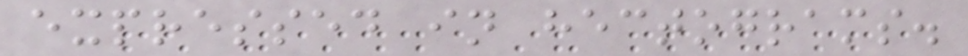expressed in hectograms.
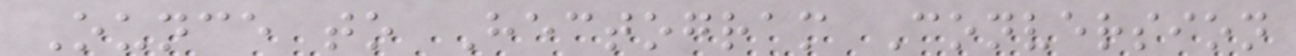Ounce to Hectogram Conversion
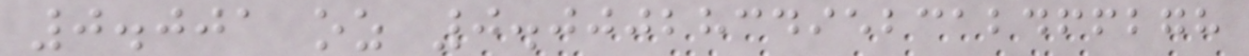0.001 oz 0.0002834952312466278
